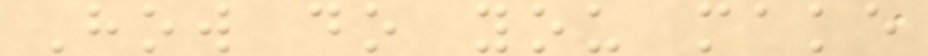How do you make
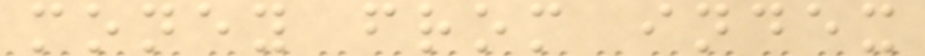money from index
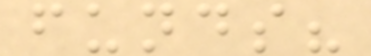funds?
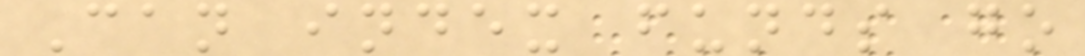Can index funds go
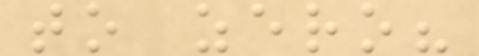to zero?
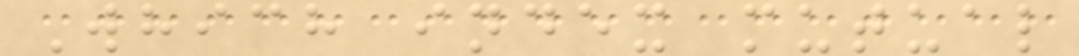Which index mutual
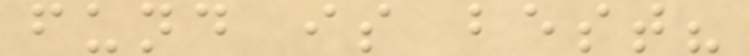fund is best?
